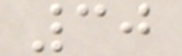30
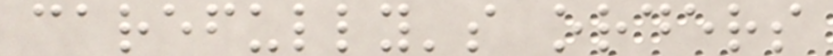carefully's orders
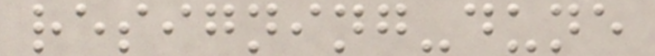resigning-dune
